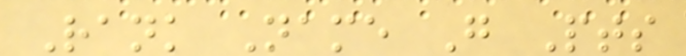Rank Name G Pts
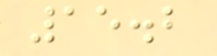15.2
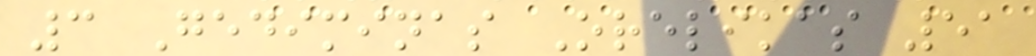3 Gediminas Orelikas 51
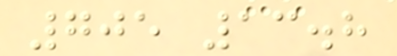705 13.8
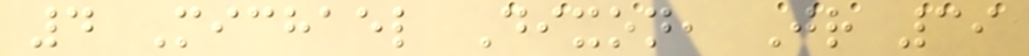4 Michael Dixon, Jr 39
